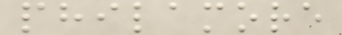philamore
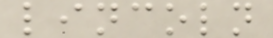lincoln
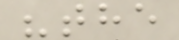"the
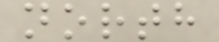north
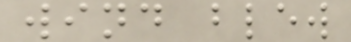wind blew
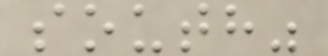south"
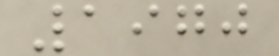1970
